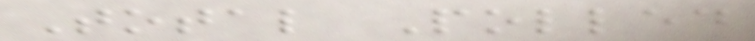Total Polled
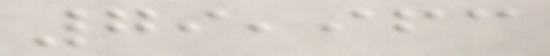79,963
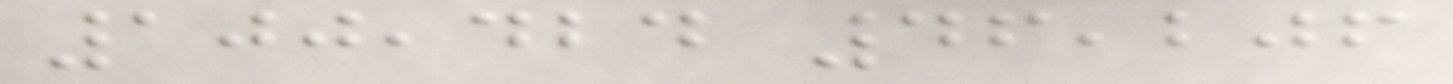100,424 46,206
